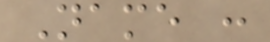Name :
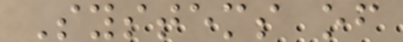Systems of
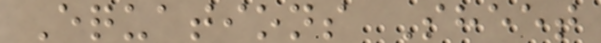Equations Sheet
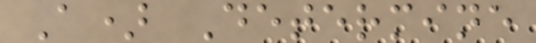A) Determine
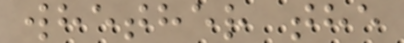whether the
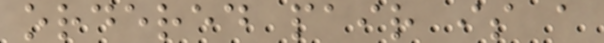ordered pair is a
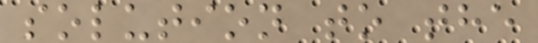solution to the
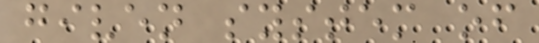given system of
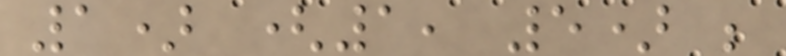1) (1, 5) ;
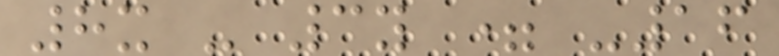8x - 3y = -16
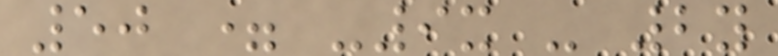50 = -9x - 2y
